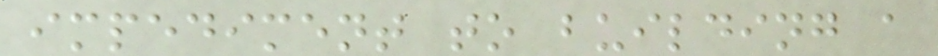impediment to building a
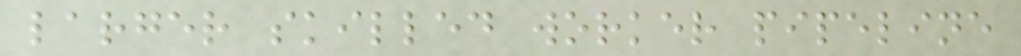larger skilled worker pipeline
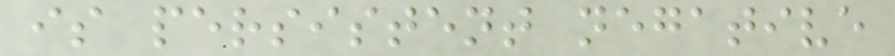is persistent negative
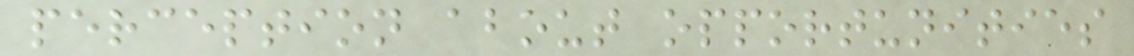perception about opportunities
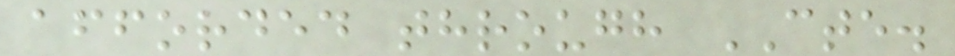afforded through CTE.
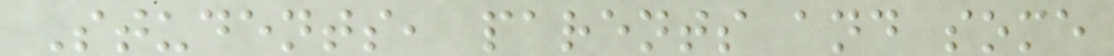Students, parents and some
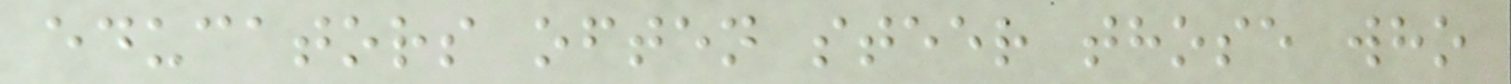educators often steer those who
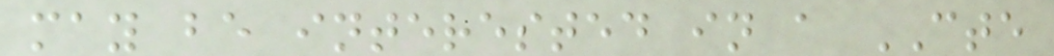may be interested in a CTE
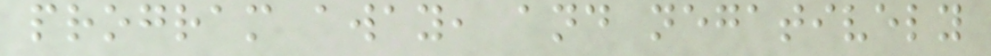program away, and negatively
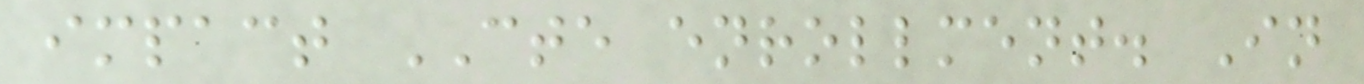impact CTE enrollment. In
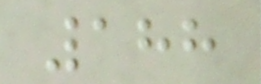188
